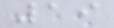19
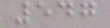547
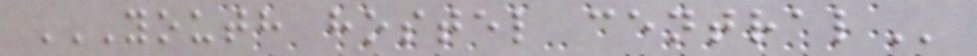YOUTH HOSTEL CENTRAL
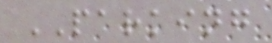PARKING
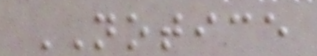NOTICE
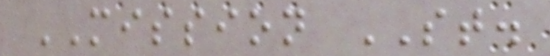MISSION ST.
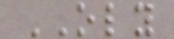OLY
